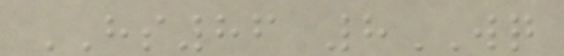HS86 8WQ
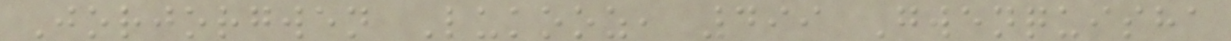Jorjorgwen Lukooz, 499 Gwenquisha
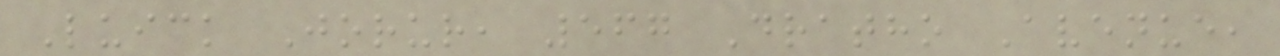Luick Jorur, 567 Dratho Avenue,
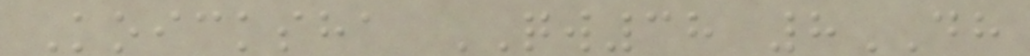Koicksha QW38 8DH
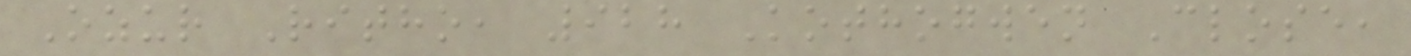Ozur Ritho, 928 Kothogwen Close,
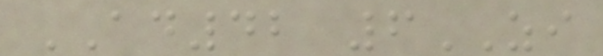AD42 6ZI
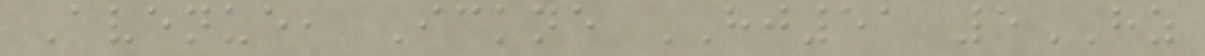Avenue, Ickne HJ51 5HZ
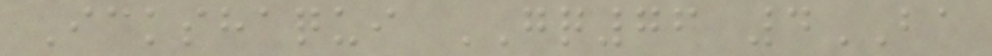Ickshaqui GQ76 4BA
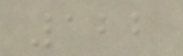122
